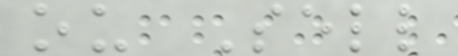ou Sell
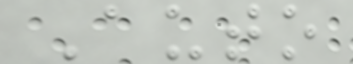Auto
